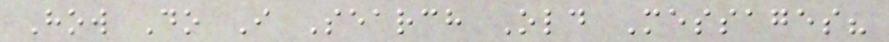How Do I Search Old Messages?
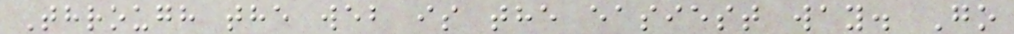Through the web is the easiest way. Go
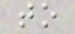to
